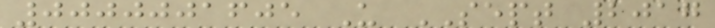0000001605 U SEPT 2017
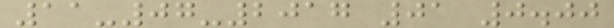11-07-2017 01 0.00
